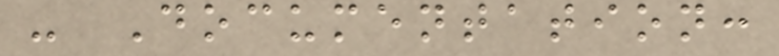- Documentation:
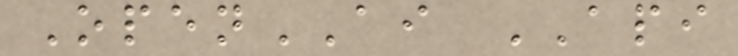OpenAI API
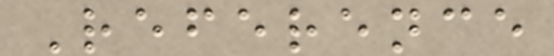Reference
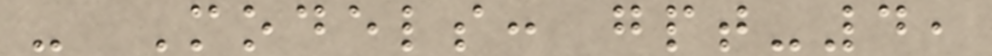- Models: gpt-4,
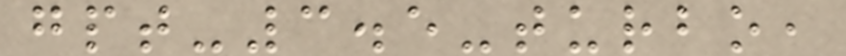gpt-3.5-turbo,
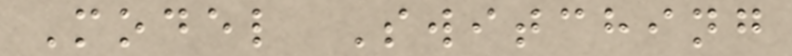Model Switching
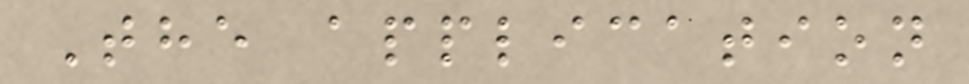The application
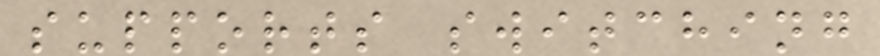supports switching
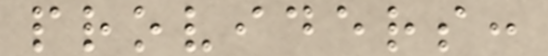providers:
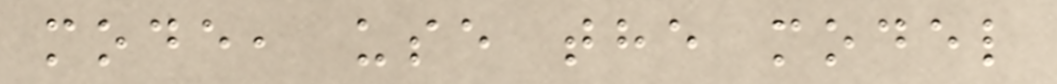mode, use the model
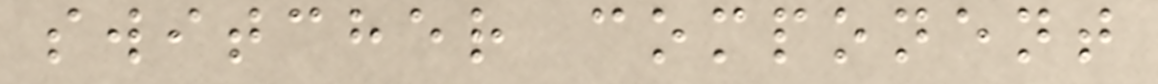switcher component
